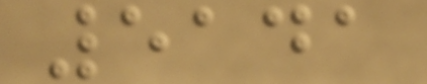5141
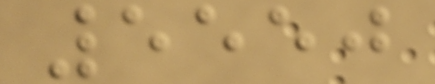5550
